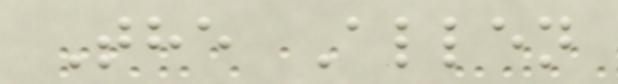The Allen
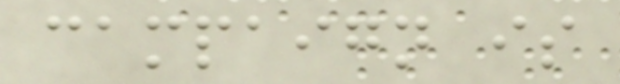campaign is
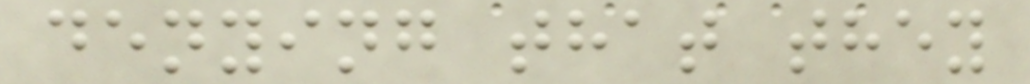denying that they
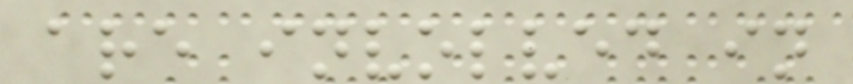are involved in
